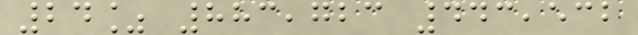24% 883,723 443,532
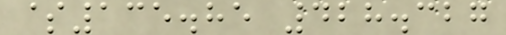$135.85 428.327
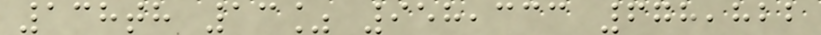138th 13% 958,333 678,822
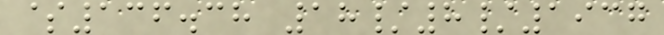$136.38 18/8/1937
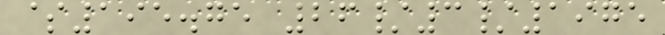$195.75 26/3/1975
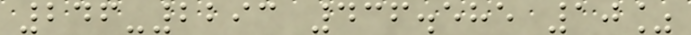246-2293 436.585 10%
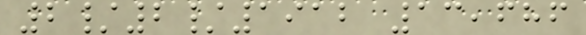2/2/1912 13,686
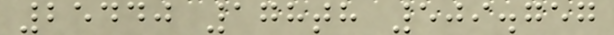25440 178th 509.757
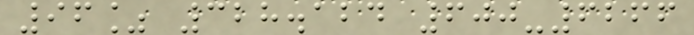96% 328.124 600-6266
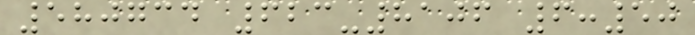580734 623-8106 6:50
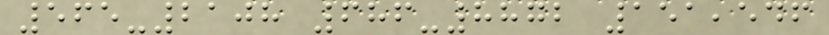565-2108 686-8872 151,546
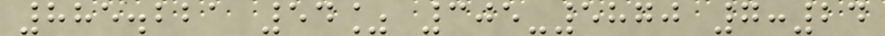885.221 54% 305-5870 7:24
